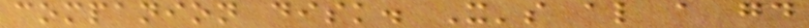companion disk. It's also a good
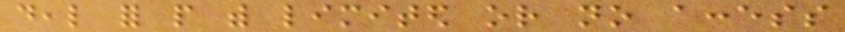deal for people with limited or no access
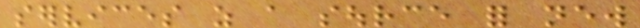services as a source for new
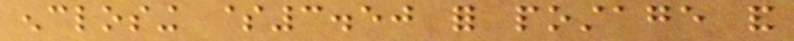enclosing $3.50 for postage and
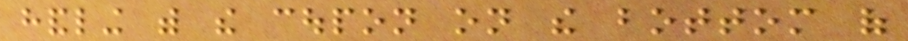handling with the coupon on the bottom of
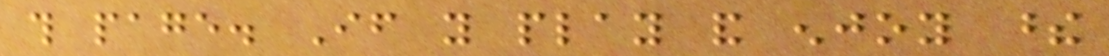this page. If you play and enjoy these
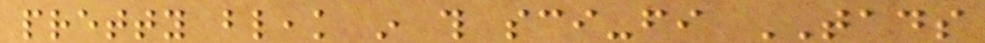pretty bleak in this sci-fi TADS
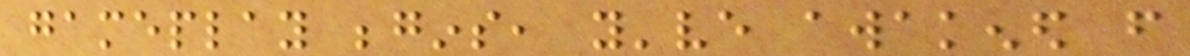gameplay begins, you've awakened from
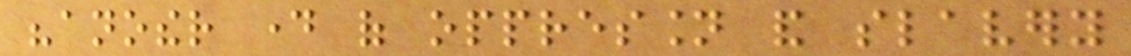"another day of oppression and slavery
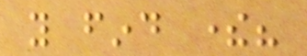you find there?
